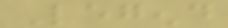Legend
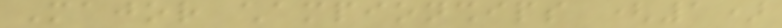Major championships (1)
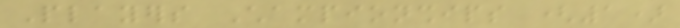Players Championships (1)
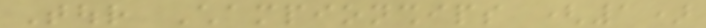Tour Championships (1)
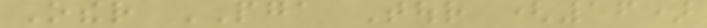Other PGA Tour (16)
